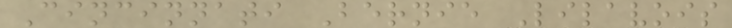Cincinnati Bernie Lilavois
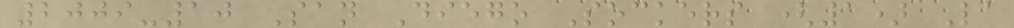2009-10 San Diego Sockers (1) La
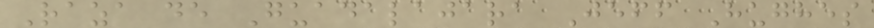Raza de Guadalajara Jeff Hughes
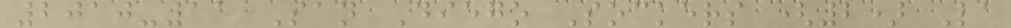2010-11 San Diego Sockers (2) La
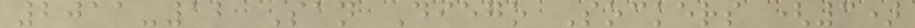2011-12 San Diego Sockers (3)
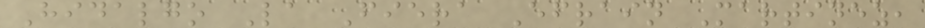Hidalgo La Fiera Efrain Martinez,
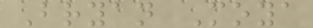Bryan Moya
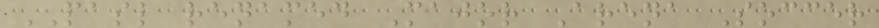PASL renamed Major Arena Soccer
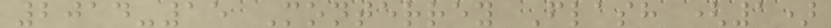2014-15 Monterrey Flash (1)
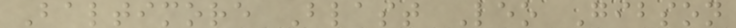Baltimore Blast Leo Gibson
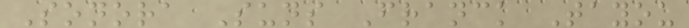Sonora Suns Franck Tayou
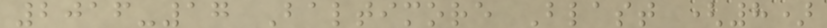2016-17 Baltimore Blast (8)
